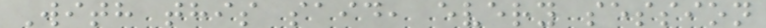With this said, every session
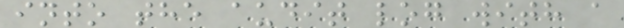into the audit log with a
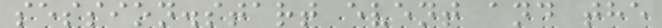session.start event and the
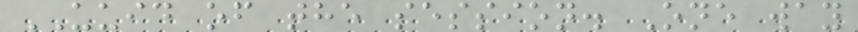UUID of the session. One way
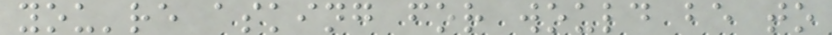you're asking for would be to
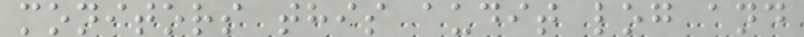monitors this audit log and
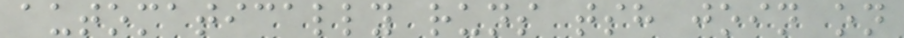automatically runs tsh join on
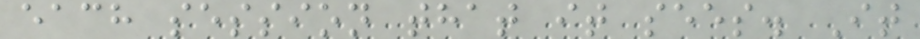each session that it sees. It
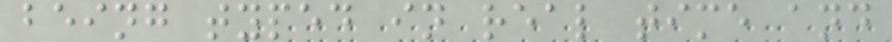being typed in real time and
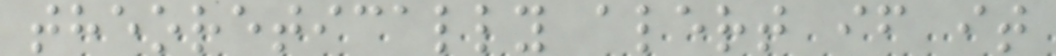theoretically alert if it
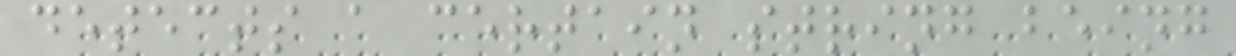detects a certain string being
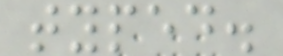typed.
